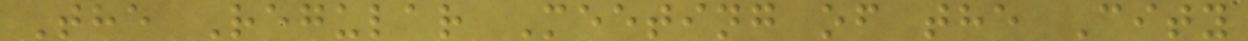The Regular Meeting of the City
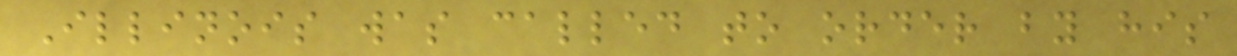Illinois was called to order by his
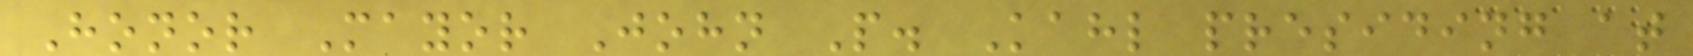Honor Mayor John P. Kahl presiding at
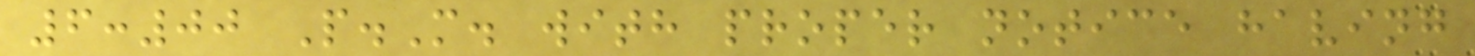6:00 P.M. with proper notice having
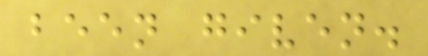been given.
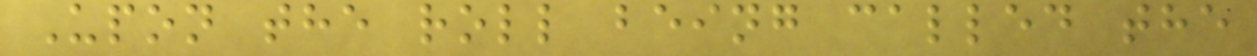Upon the roll being called the
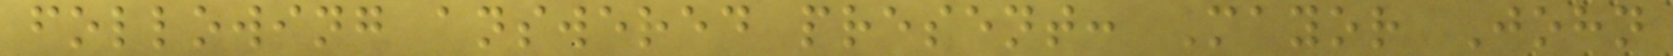following answered present: Mayor John
